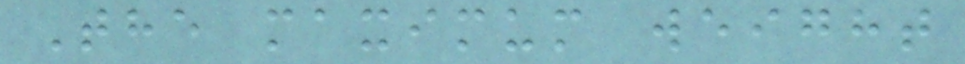The maximum weight
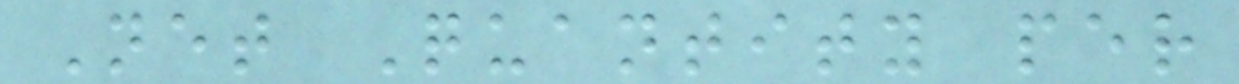Net Quantity per
